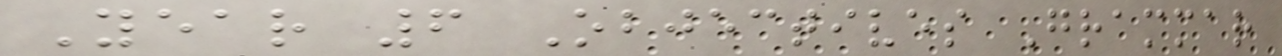Year 6 Objectives Grammar
